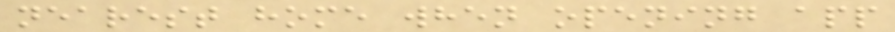nearest home when opening app
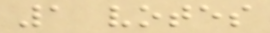1 votes
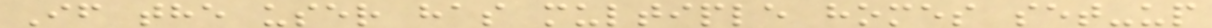If the user has multiple homes set-up
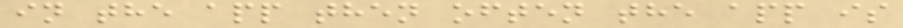in the app then often the app is
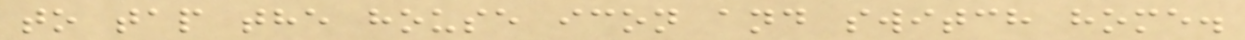to tap the house icon and switch home.
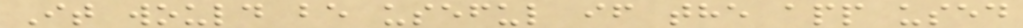It would be useful if the app used
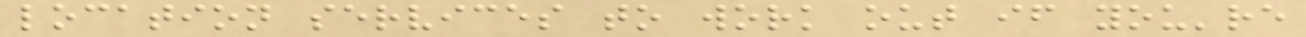location services to work out if you're
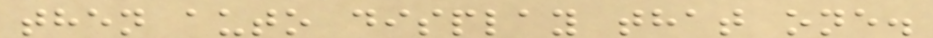then auto display that one.
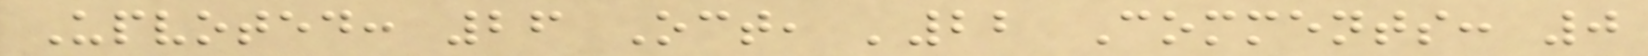Upvoted: 26 Oct, '22 Comments: 0
